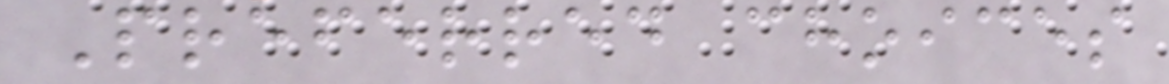Preferred choices
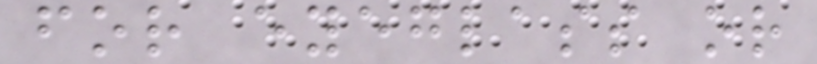for eyeglass or
